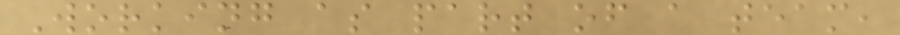Working as part of a team,
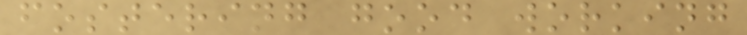fostering good working
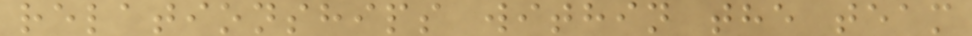relationships within the team
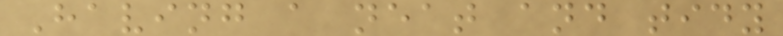Having a neat and tidy
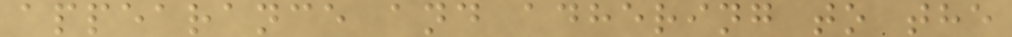appearance and adhering to the
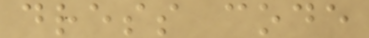dress code
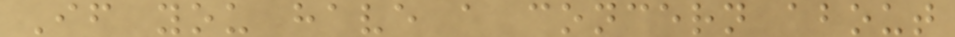If you have a concern about
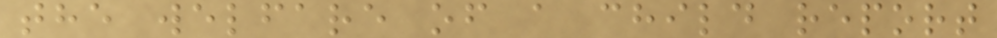the welfare of a child report
